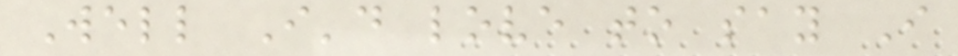Well I'd love to say I
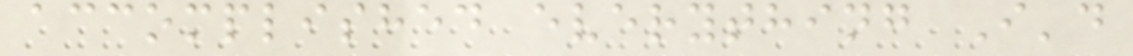accomplished everything I'd
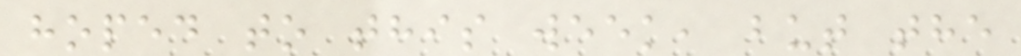hoped to this week, but the
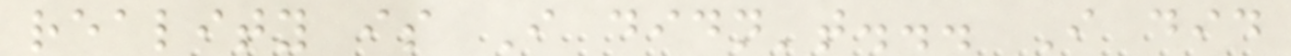reality is I didn't... I did
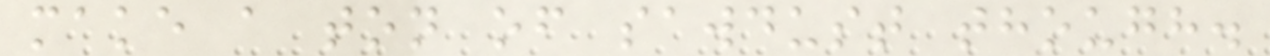make a ton of sawdust though.
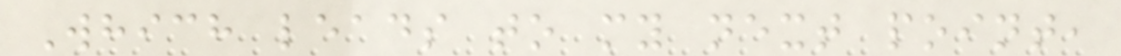Which leads to my next point,
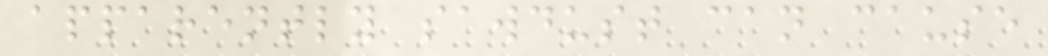apparently sawdust can cause
